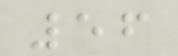56
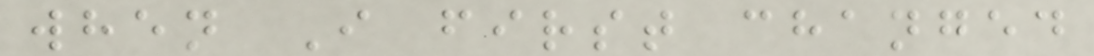when I first changed
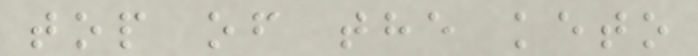top of the keto
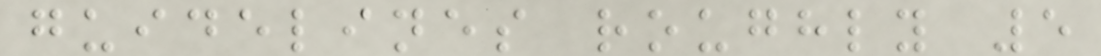guidelines roughly 5
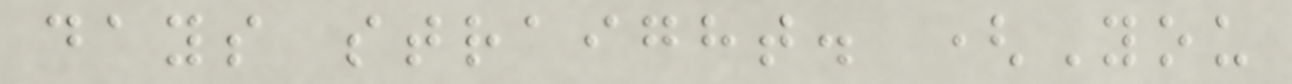days straight. (You
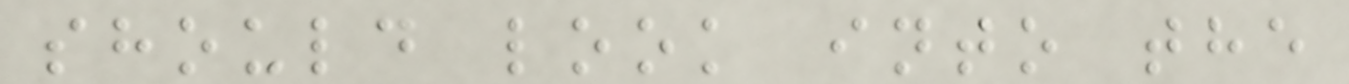should look into the
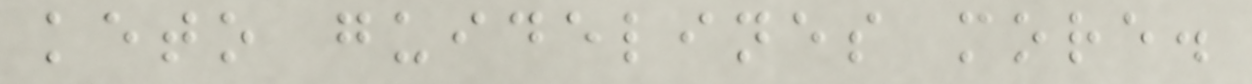keto guidelines more.
